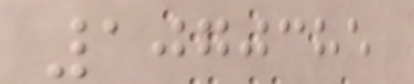1070385
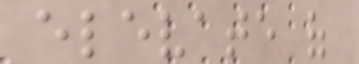elevate of
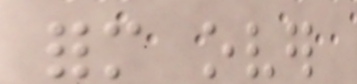form over
